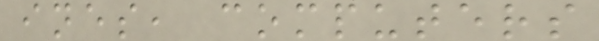ines, computers
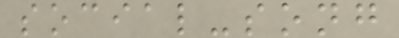social-song
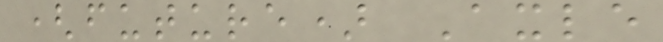(future) Axle
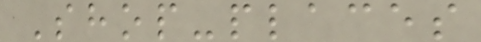Shop-places
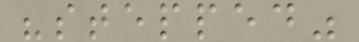"stepped"
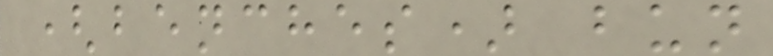(benches) bun
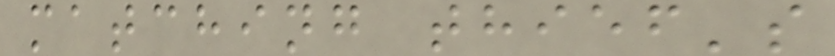matching thief's
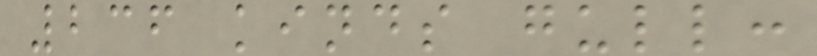236 kinds gull:
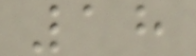18
